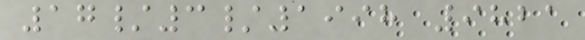17/3/1998 9821
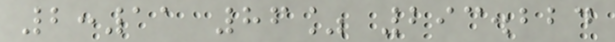2:11 86% 293.224
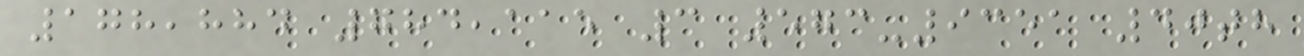178,884 784,115 3 573-9351 40th
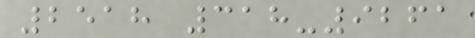2518 318-9261
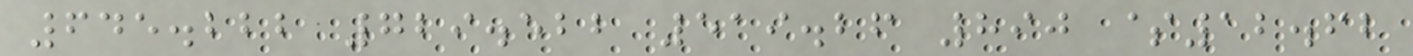645.222 729.522 519.26 890 $12.62
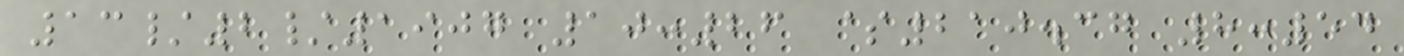13/2/1907 10:26 $210.37 8:54
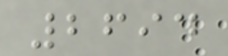2694
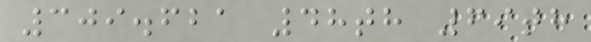309.621 48th 69th
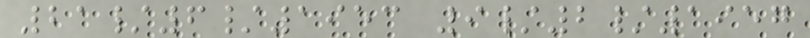21/6/1953 9/2/1957
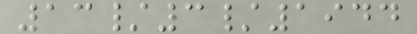13/3/1944
